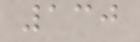130
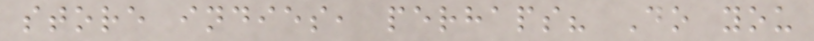store indies, perhaps? Do you
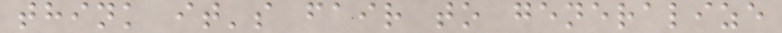think it's fair to generalize
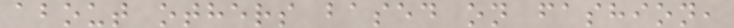about others based on fashion,
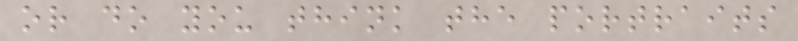or do you think the portraits
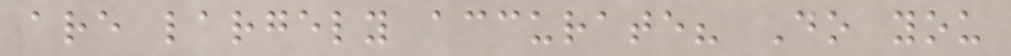are largely accurate? Do you
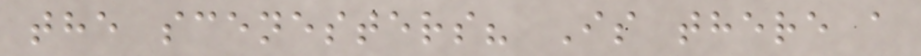the scenesters? Is there a
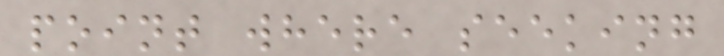point where seeking
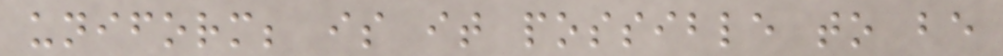uniform; is it possible to be
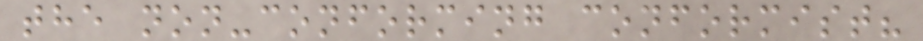the non-conforming conformist?
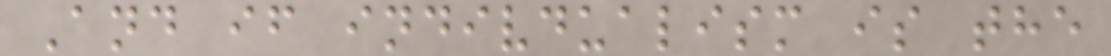And if indivdualism is the
